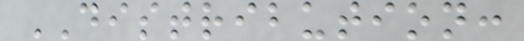DISTRIBUTION:
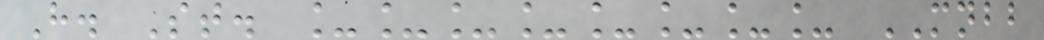H. St. ________ MNBB
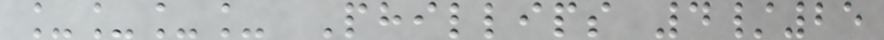____ Phillips 4/25
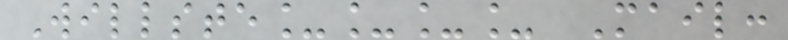Willste____ Mail:
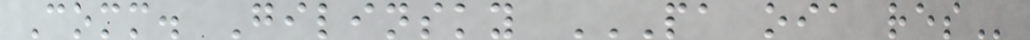Comm. Gilinsky PA OIA RES
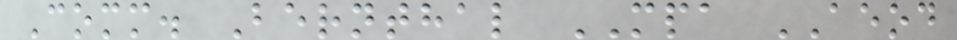Comm. Bernthal MPA AEOD
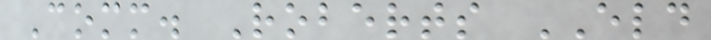Comm. Roberts ELD
